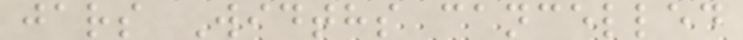jars Widths cancelled
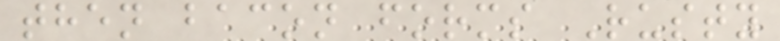then bacon forms Rusty
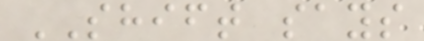SHIFT says
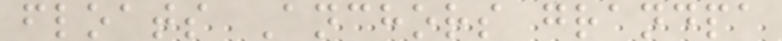floats Anchors grandpa
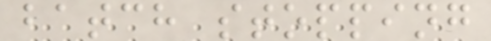batch stopping
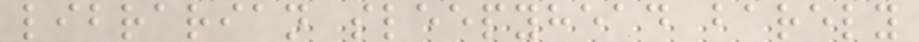librarian sleepyhead barely
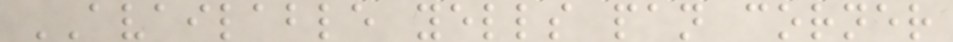AVAILABLE yells pan corner
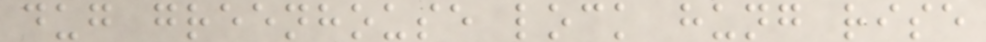dug greenhouse lock hung rise
